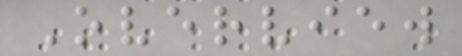Overview
